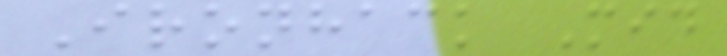Ironhack Mid
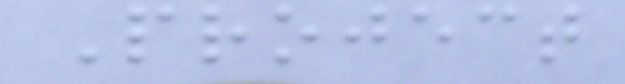Project
